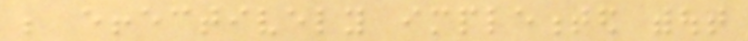be effectively implemented without
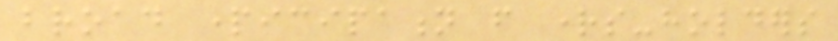broad participation from rights-holders
